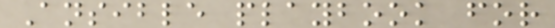Ansible playbook for
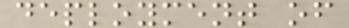deployment of
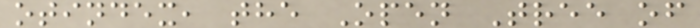otindex, the Open Tree of
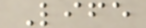Life
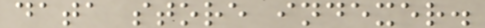data store indexer.
